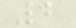2
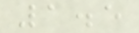1.5
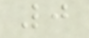0
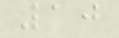10
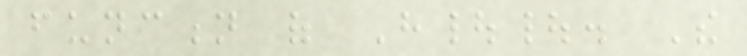function of H||. The
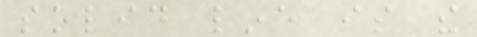solid line is the
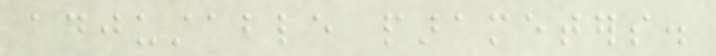adjustable parameters.
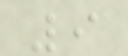9
